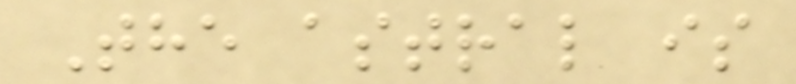The astral is
